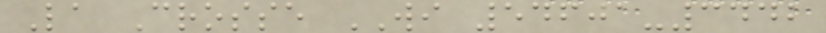La Crosse WI 54601-3442
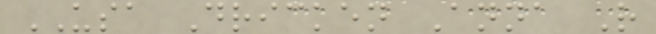USA Dricken Anna R
